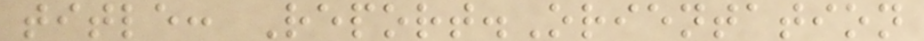title: Report.Orientation
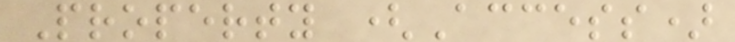Property (Access)
